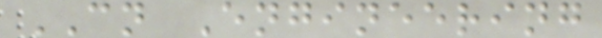CN Engineering
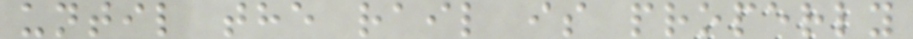until the rail is properly
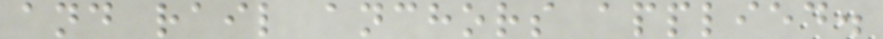and rail anchors applied.
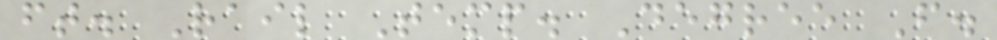ft. Rail Temp. Degree F.
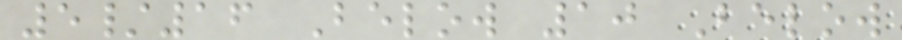5/16 Below 10 Below
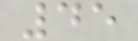45
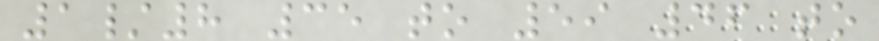1/8 35 to 59 46 to
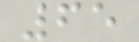65
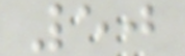50
